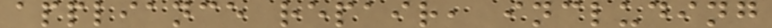appliance repair, including
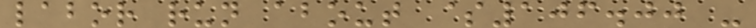labor run about $106.00 -
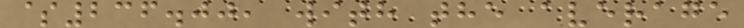$236.00, with the average
